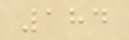184
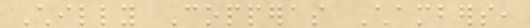Chilly Copperas Chambers,
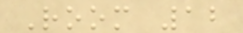Room 12
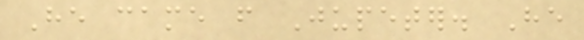He came from Jupeter. He
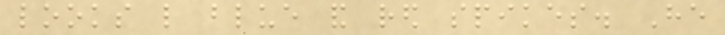looks like blue and red spikes. He
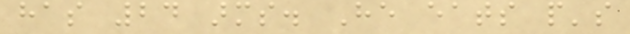has 24 arms. He eats people's
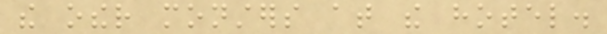the other monsters at the hotel.
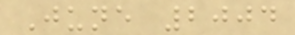June 2004
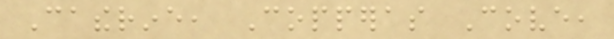Catherine, Copperas Cove,
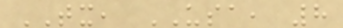TX, USA, 8
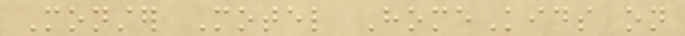Monster Motel HomeKids on
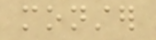monster
